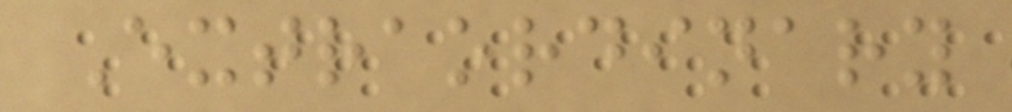Extraordinary
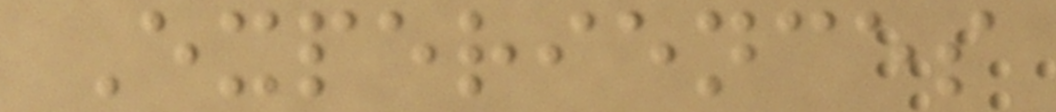Experiences
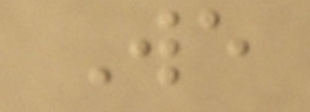We
